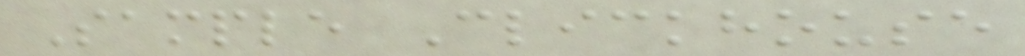Sample Clickhouse
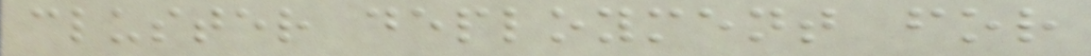cluster deployment for
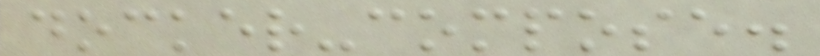docker-compose.
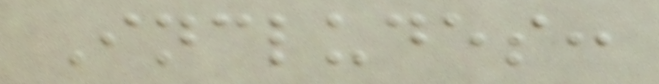Includes:
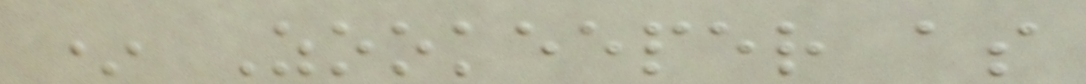* Zookeeper as
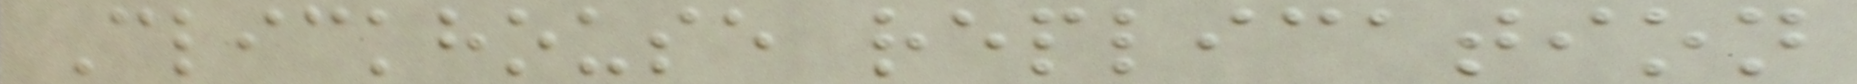Clickhouse replication
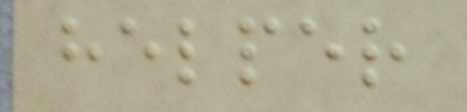helper
